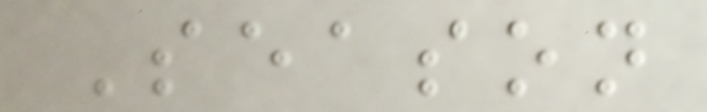Season
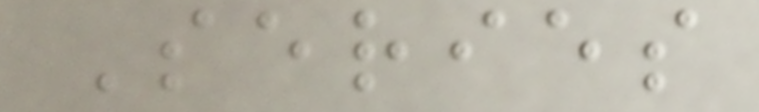Series
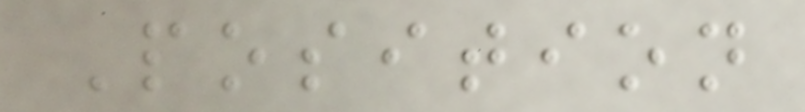Position
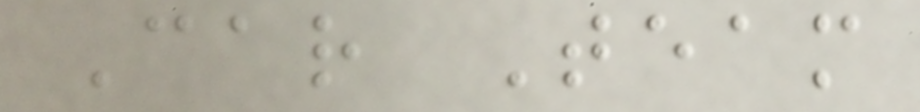Car Team
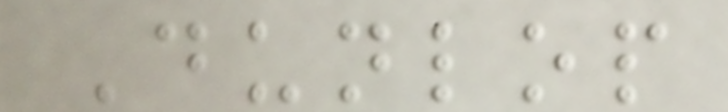Dunlop
